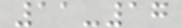11-17
